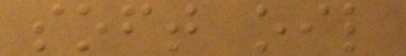soft oil
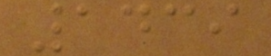1439
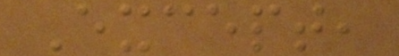Except,
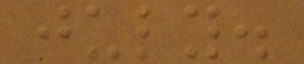july.
